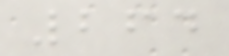264
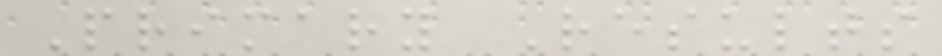Primary Results
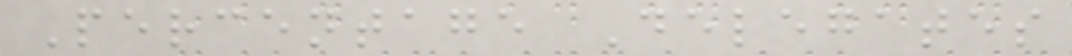Percentage Delegates
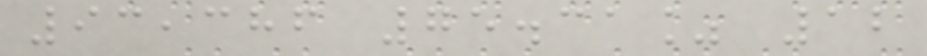93,386 75.31% 12
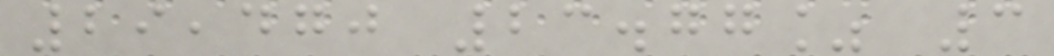29,470 23.77% 3
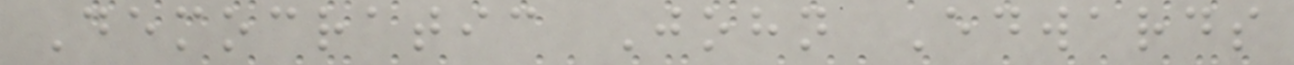Democratic John Edwards
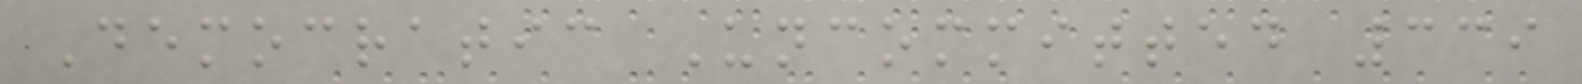Democratic Uncommitted 339
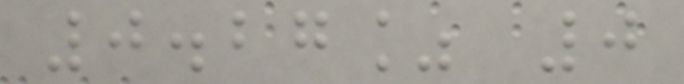0.27% 0
